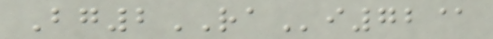Bg2RAi72@
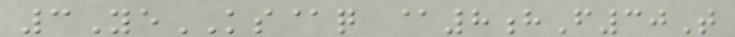3YeKS@q @8hF30T
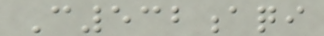C532aqi
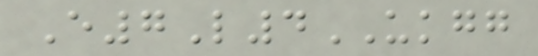E7L4UKGG
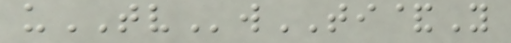uTVwTI&Y
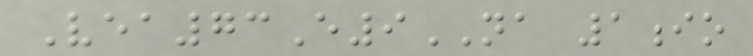Vea73E9NA 1io
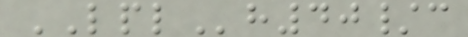LPLh40/c
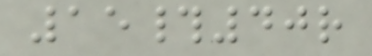15#40r
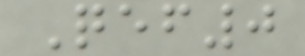Qef0
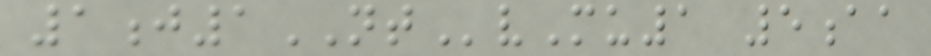1j1NTvMu1 5aa
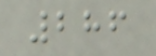286
